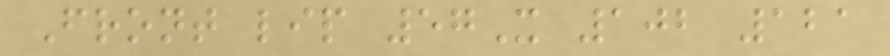Front lip 57X 102 121
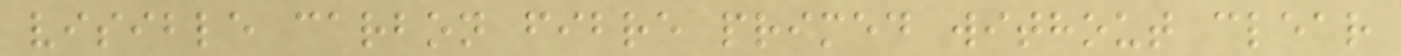visible carbon fibre primed without clear
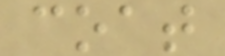coat
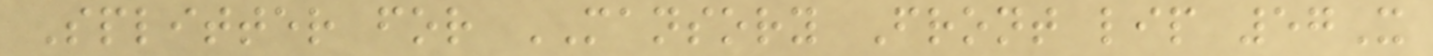Splitter for MANSORY Front lip 57X
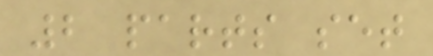2 parts set
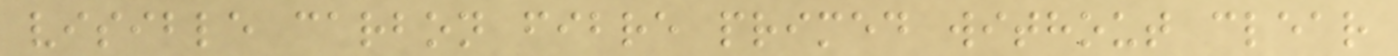visible carbon fibre primed without clear
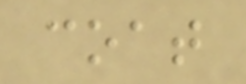coat
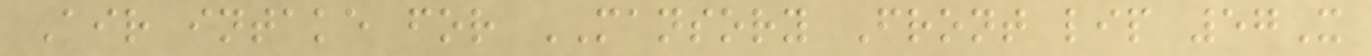Air intake for MANSORY Front lip 57X
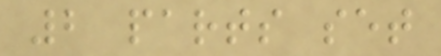2 parts set
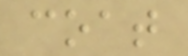coat
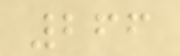266
